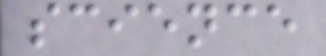science
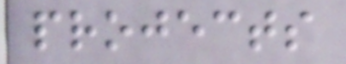projects
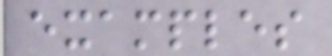examples
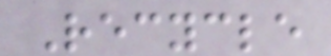Recycle
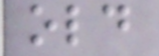old
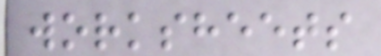worksheets
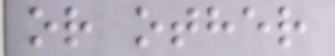or other
